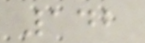142
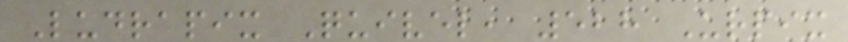Ludrapix Quivel, 528 Urpix
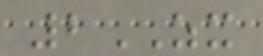2ZX
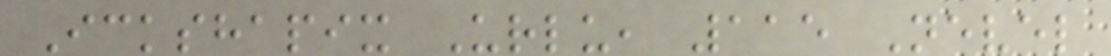Ickshapix Urlu, 115 Nevel
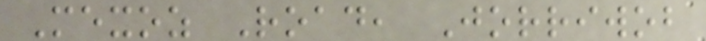Mexoz Road, Jorriwob
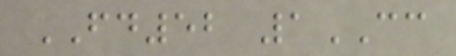FD52 1CC
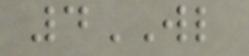4WL
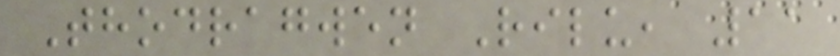Thodragwen Rilu, 11
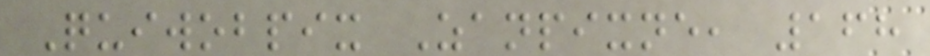Quiwobpix Zanpixne, 168
